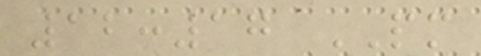12:17 PM
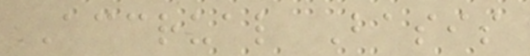Accrual Basis
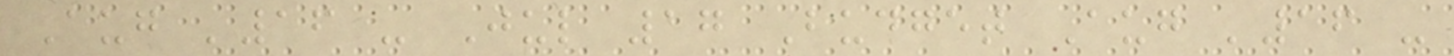Aug '16 - Jul 17 Budget Aug '16 -
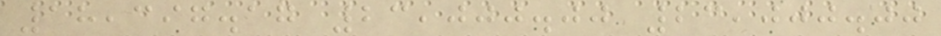18,397.17 23,000.00 23,000.00
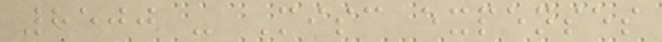8500 - Misc expenses
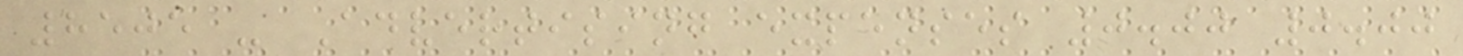8505 - Advertising expenses 0.00 0.00
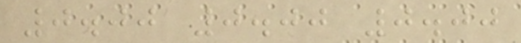0.00 0.00 0.00
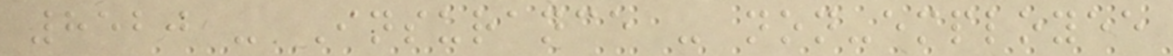8520 - Insurance - non-employee
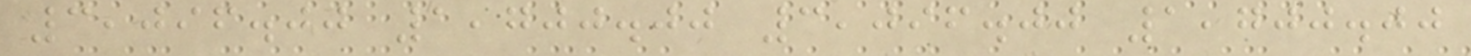3,096.00 1,700.00 3,096.00 1,700.00
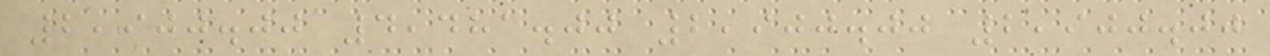2,900.00 4,481.00 2,900.00 2,900.00
